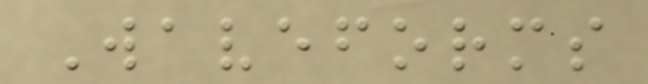Waveforms
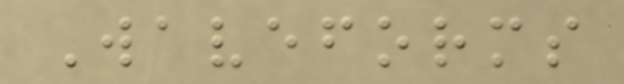Waveforms
